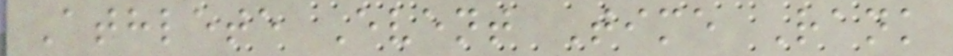Athlete Event Time Rank
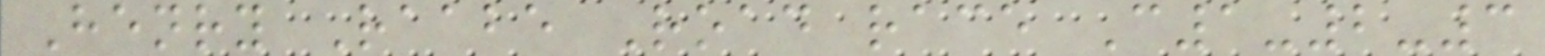Henry Raabe Road race C1-2-3
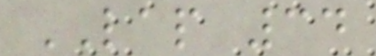LAP 34
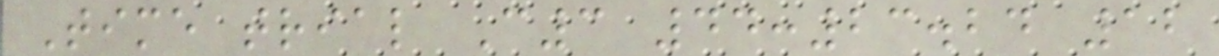Time trial C3 44:23.24 12
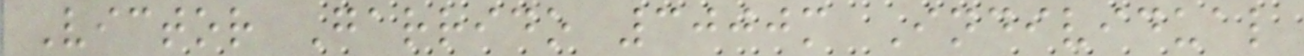Victor Garrido 3000m Individual
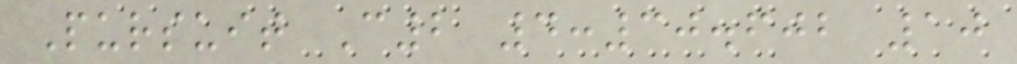Pursuit C2 4:30.602 10
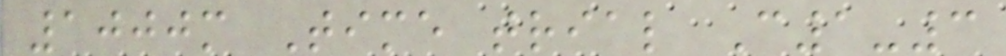1000m Time trial C1-3
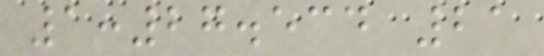1:27.534 21
